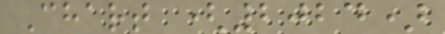Chart (2024)
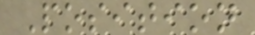Position
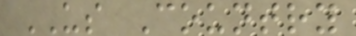US Country
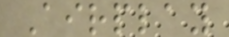Airplay
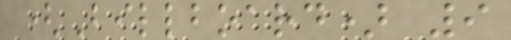(Billboard) 9
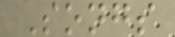Songs
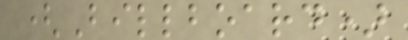(Billboard)
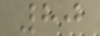80
